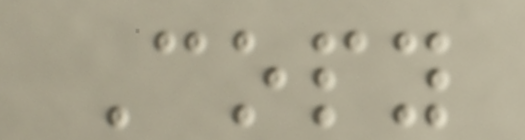Copy
